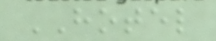HOTEL
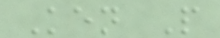Ken P
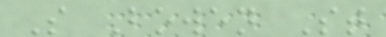S Bowen St
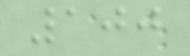100
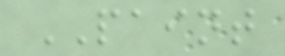PAINT
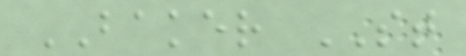BAKER ST
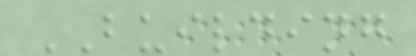BUILDING
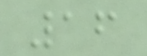16
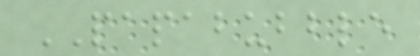PAPABUBBLE
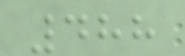488
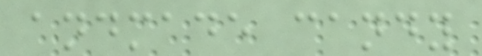andmade candy
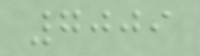7009
